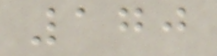170
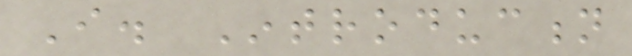I. Introduction
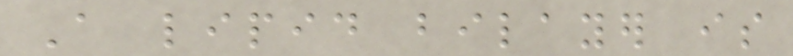A lipid bilayer is
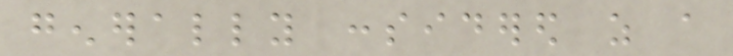generally considered as a
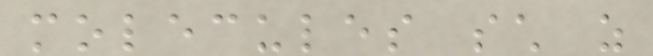molecules such as
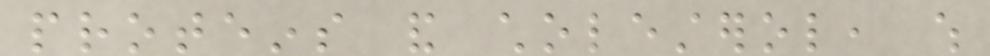proteins and cholesterol, which
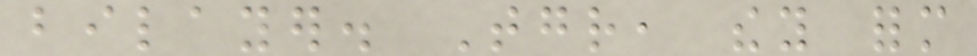bilayer. Together, they form
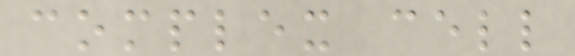complex cell
